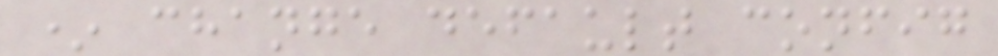* change default config
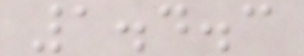1.4.3
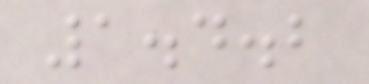1.4.2
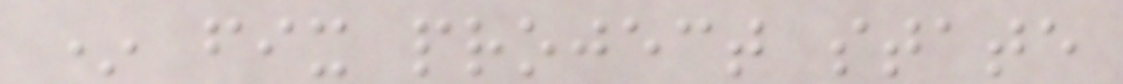* fix project state
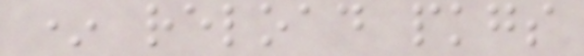* reload pkgs
